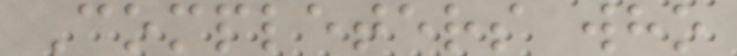Completers who
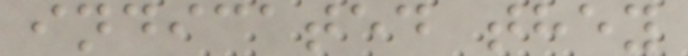indicated they
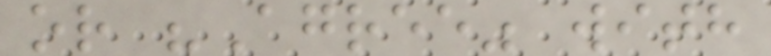or "Agree" with
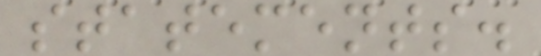statements.
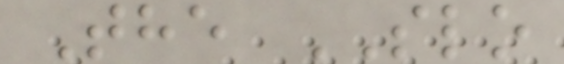The SLO
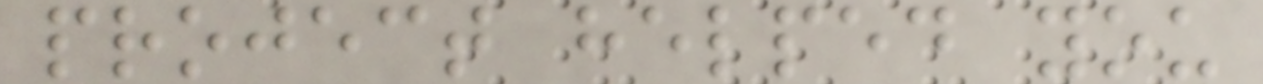project helped you
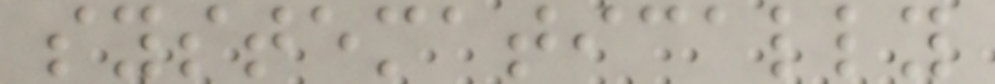systematically
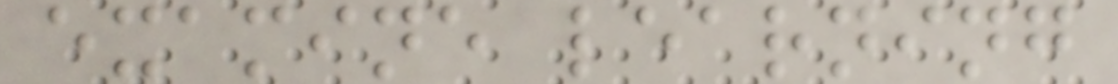examine learning
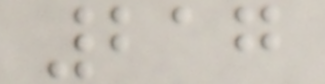217
